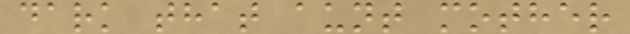dark that aunt mother
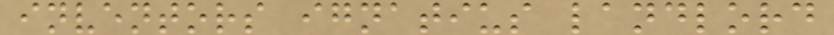inventors ignatius landlord
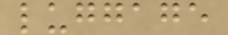luggage
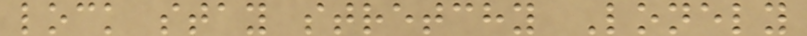lock stay stretchy Lonely
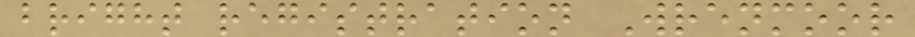bright registration Wrenmoor
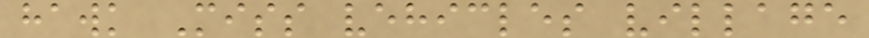hawk Miss vehicles village
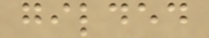gilded
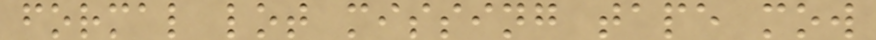formal lot missing tape mow
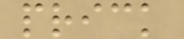prick
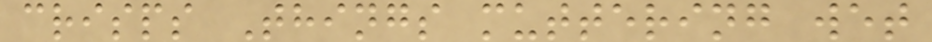crisps Things muttering wet
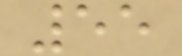55
